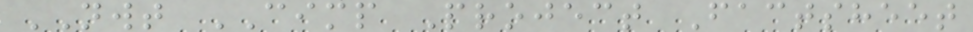NWT CIMP Project Factsheet
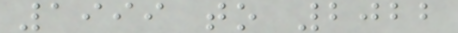1999 to 2022
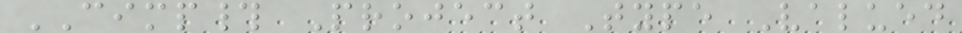CIMP# Project Type Valued
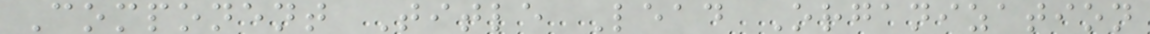Component Title Lead Organization
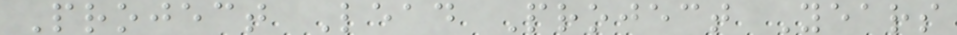Project Lead Project Years
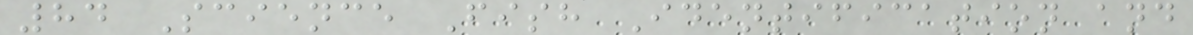84 Science Fish Identification and
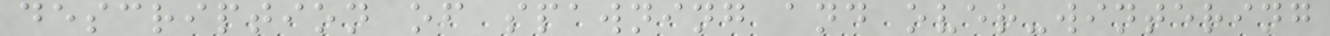description of spawning and over-wintering
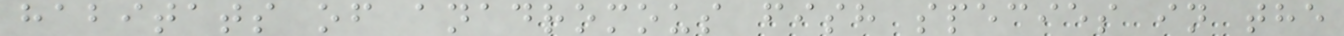habitats of anadromous fish species in the
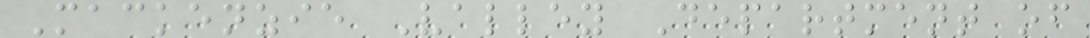Mackenzie Valley Department of
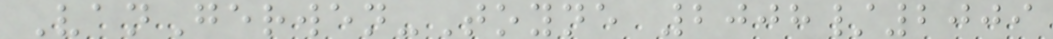VanGerwen-Toyne 2008/2009
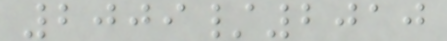2009/2010
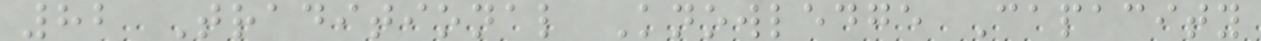82 Traditional Knowledge Capacity
